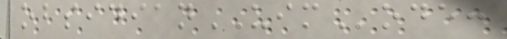obsidianUIMode:
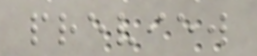preview
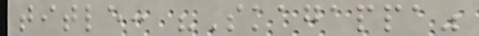title: "Skagappa"
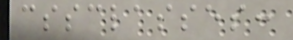cssclasses:
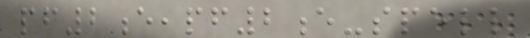pf2e,pf2e-spell
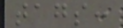tags:
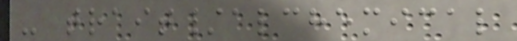- trait/alchemical
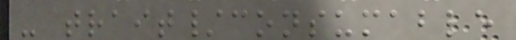- trait/consumable
